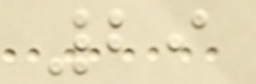29
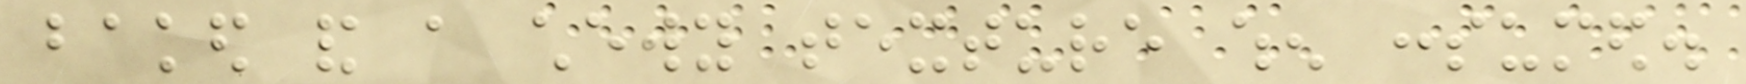baked and a chewy texture when consumed.
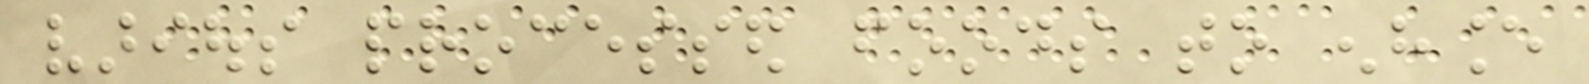various processed foods to enhance
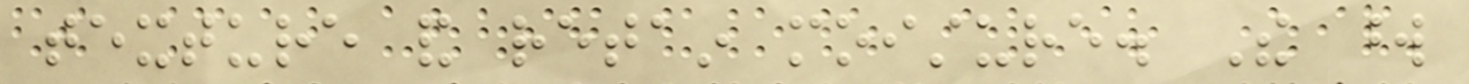texture and retain moisture. The word
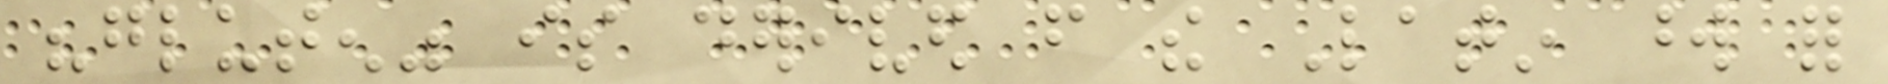"gluten" is derived from the Latin word for
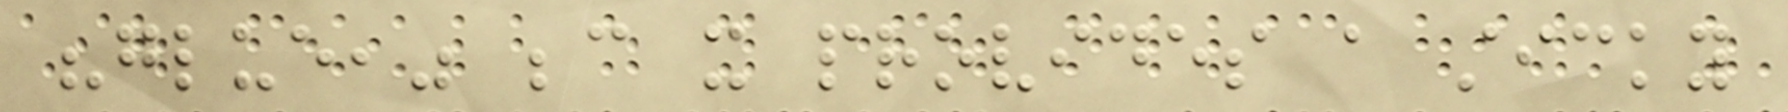"glue," because it provides a sticky
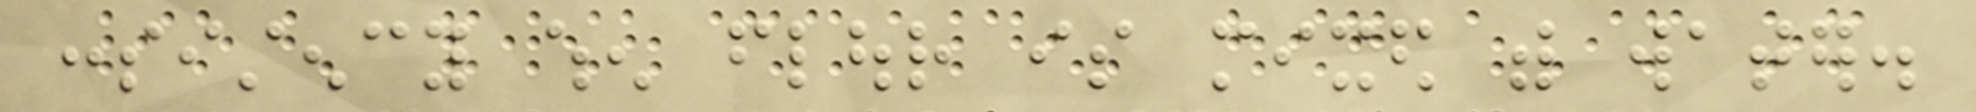consistency when flour is mixed with water.
